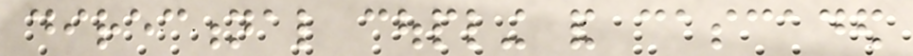directional coupling and cascaded
